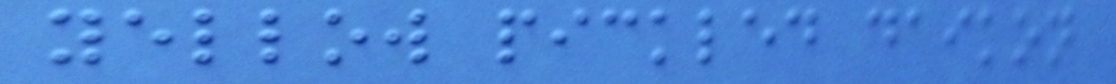yellow pickled daikon
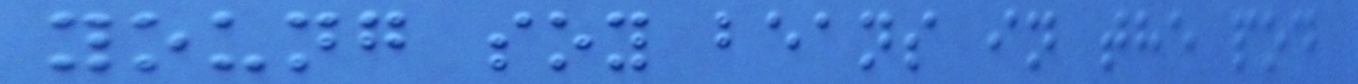young soy beans in the pod
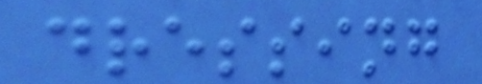dressing
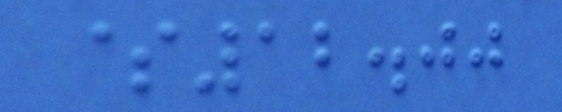$12.00
